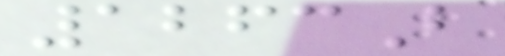1263B
